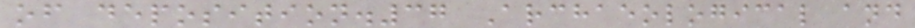of deposition.37 Archaeological and
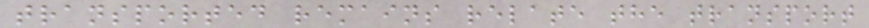transported remains relate the transport
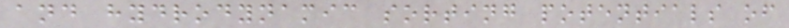and hydrodynamic sorting potentials of
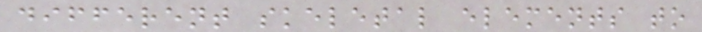different skeletal elements to
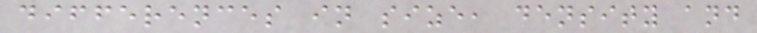differences in size, density and
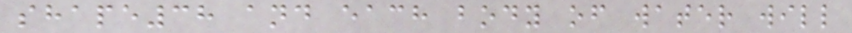shape38 and each body of water will
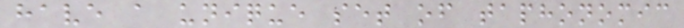have a unique set of taphonomic
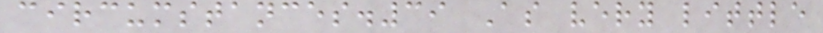circumstances.39 As very little
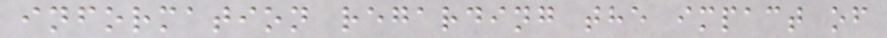information regarding the impact of
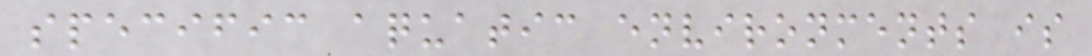specific aquatic environments is
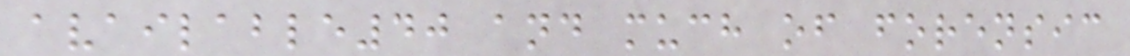available40 and much of forensic
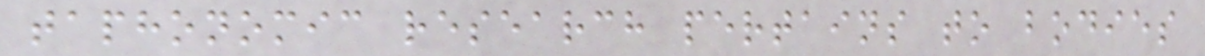taphonomic research pertains to bodies
